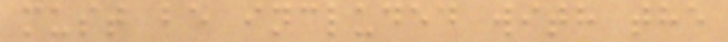must be included with the
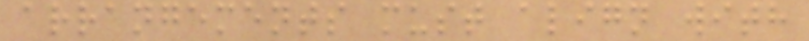arrangements must align with
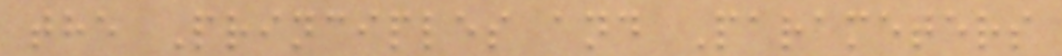the Principles and Parameters
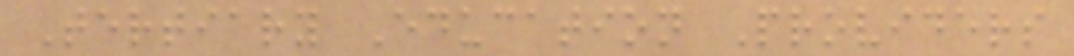Tertiary Education Providers
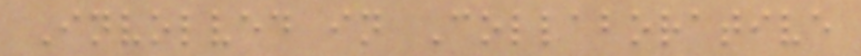Involved in Collaborative
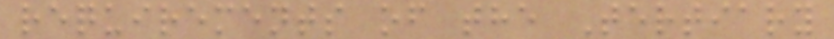requirements of the Tertiary
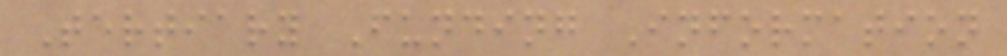Tertiary Funding Information
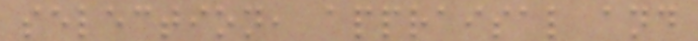selection, appraisal and
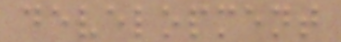development
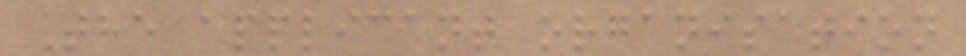The applicant organisation
